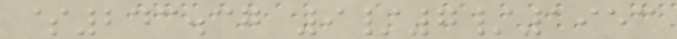$243.37 9/7/1953
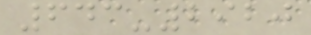643-2920
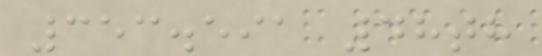353.591 48th
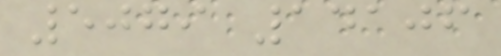5079 14106
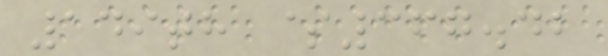149th $367.42
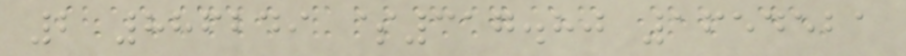2 886249 $317.80 1654521
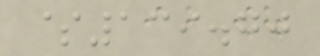$139.70
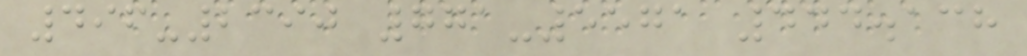496-2390 771-5571 444.138
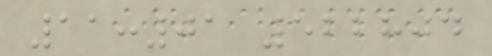11:01 522804
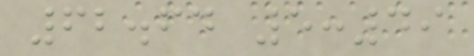62.64 5:49
